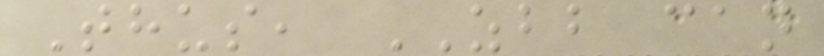Thus, ZBB can
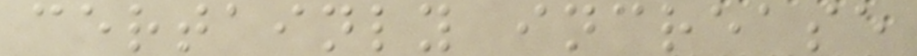certainly increase
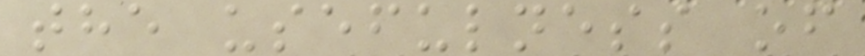the usefulness of
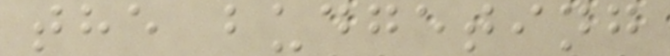the budgeting
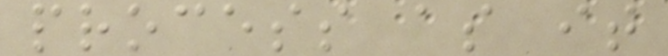process as it
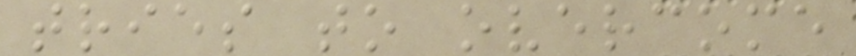tries to overcome
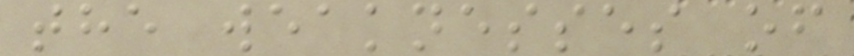the weaknesses of
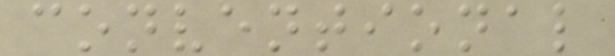conventional
